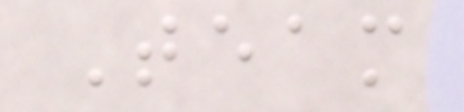Team
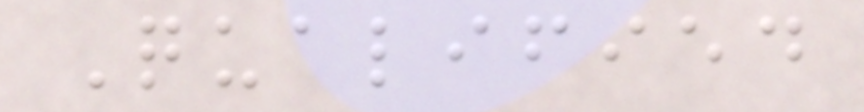Qualified
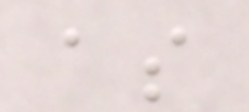as
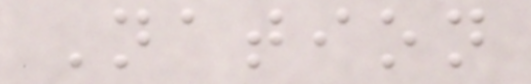Nation
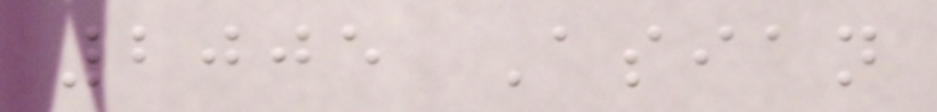2005 Asian
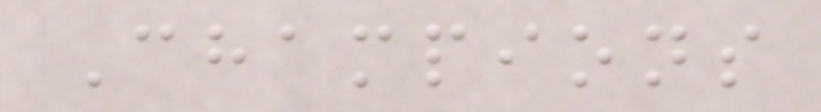Champions
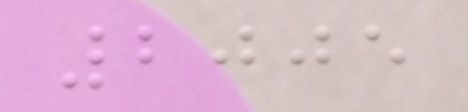2005
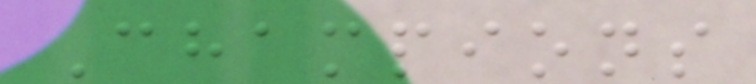Champions
